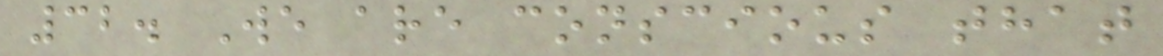32. We are conscious that
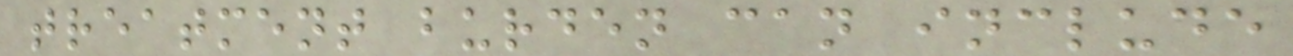treatment burden can include
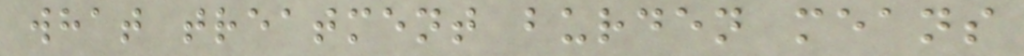what treatment burden means
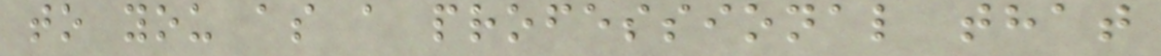to you as a professional that
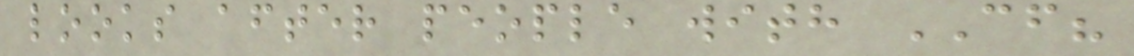looks after people with CF?
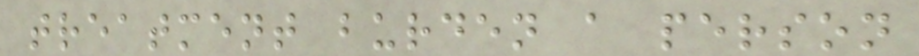treatment burden a person
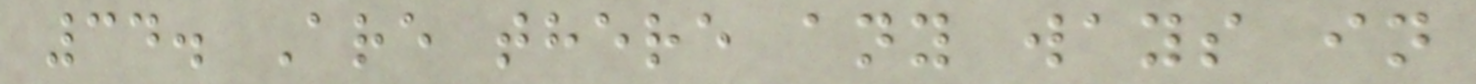34. Are there any ways in
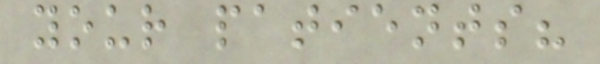your patients?
